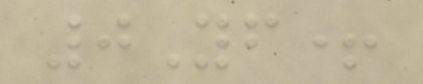0Yf+
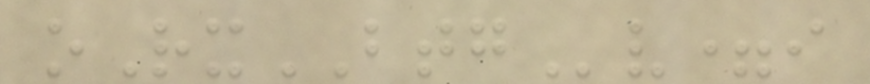oRxBTGv=i
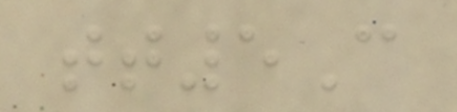tt5C
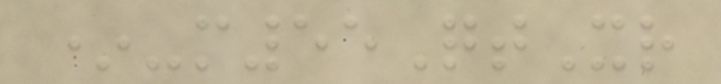*-m55QtXr
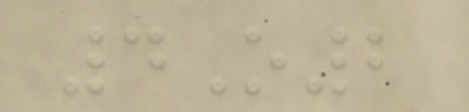4O2
